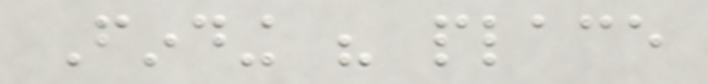Finding his place
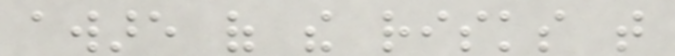aware of the risks that
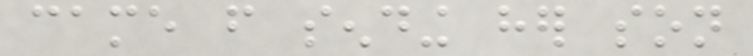came from sending her son
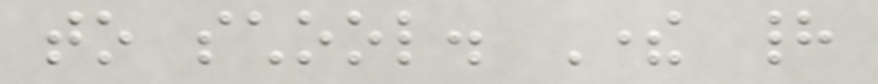to school. There had
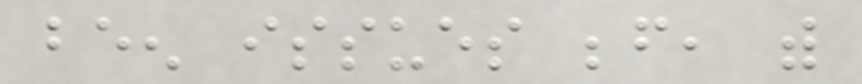been issues before, with
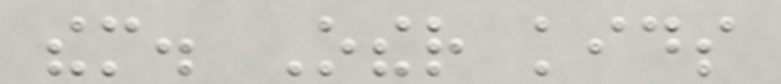them. Other kids
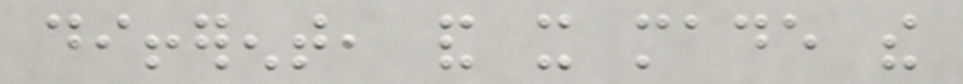different, and it made the
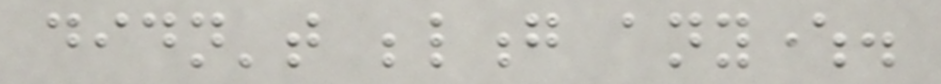didn't belong anywhere.
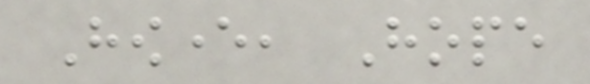However, Hope
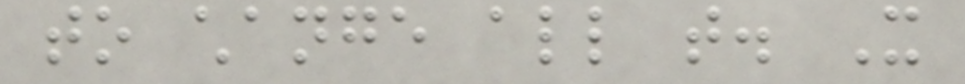to change all that. It
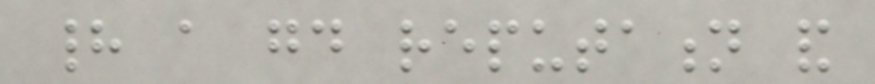had a good reputation and
